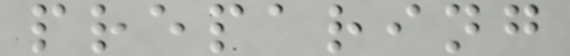preparing
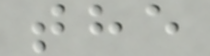the
